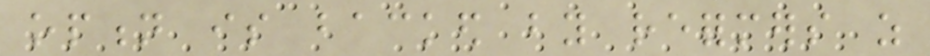option is backed by reformers as
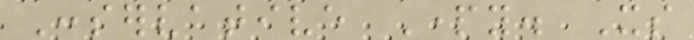Conservative Party. Its
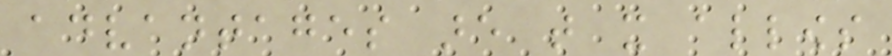advantages are that it allows
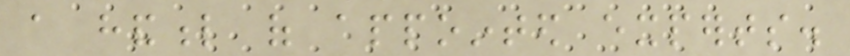a handful of appointed experts.
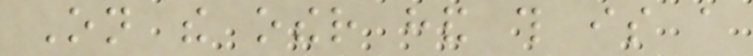On the other hand this is a
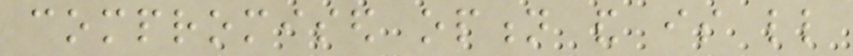compromised option and is little
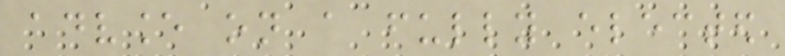advance on a fully elected
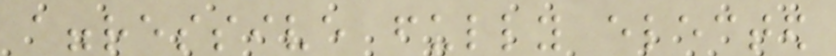aggressive fully elected
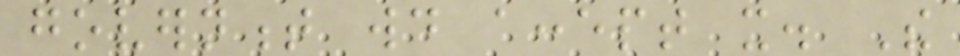government would accept it. The
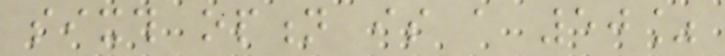sixth option is a 50%
